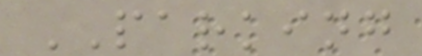PARKING
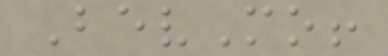BevMo!
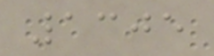1305
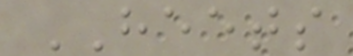HEETS
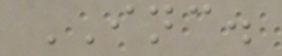INC.
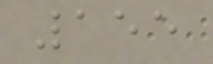155
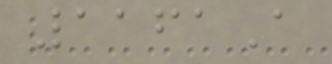1161A
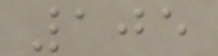105
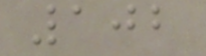102
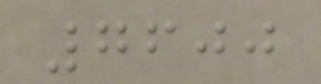7600
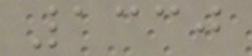1330
